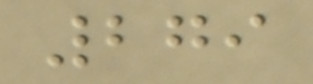279
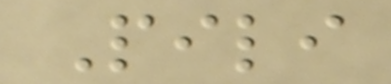Pili
